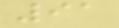91
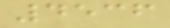4536
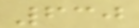630
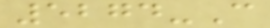5274-C
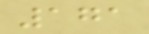171
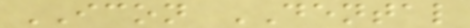ICON DENTAL
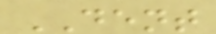DENT
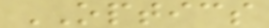OPTICS
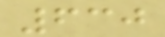630
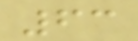63
